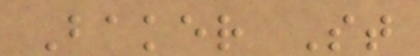Baker St
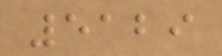5129
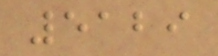5129
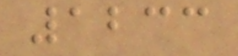1233
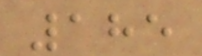185
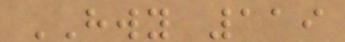HWY 119
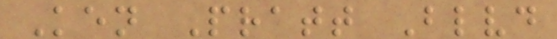Ken Pratt Blvd
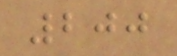200
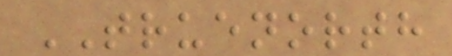TRUENORTH
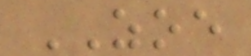ZOE
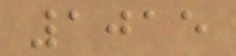1015
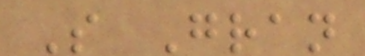S Gran
